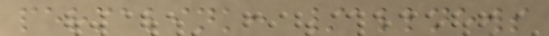permalink: /allnews
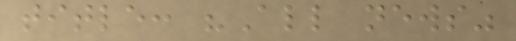title: "All news"
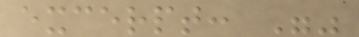excerpt: ""
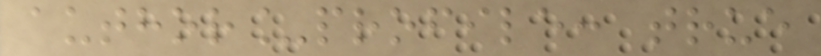author_profile: true
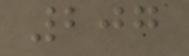207
